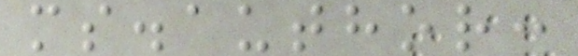ms.author:
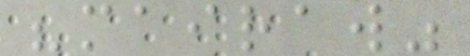"mairaw"
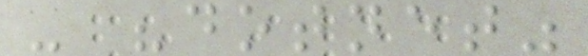- "dotnet"
